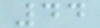44
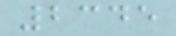2345
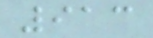913
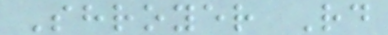Shroyer Rd
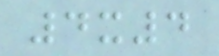4x4
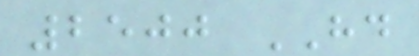2500 HD
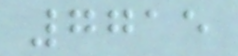7715
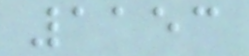1153
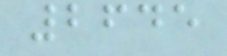2645
